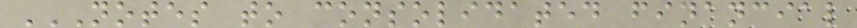NOTES TO CONSOLIDATED FINANCIAL
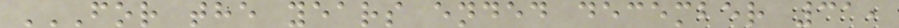FOR THE YEARS ENDED DECEMBER 31,
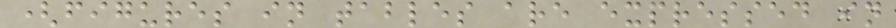(figures in tables are expressed in
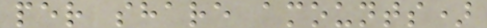per share amounts)
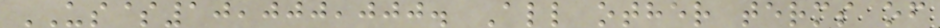US$10,000,000. All other terms of
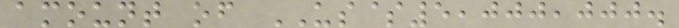amount of US$5,000,000.
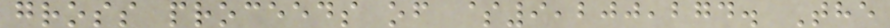gross proceeds of $9,200,274. The
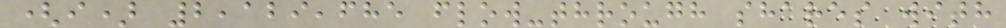(i) 2,129,685 flow-through shares with
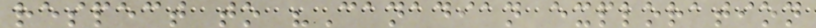respect to "Canadian exploration
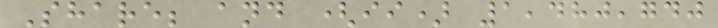Share; and (ii) 1,480,740
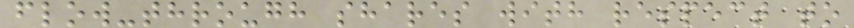flow-through shares with respect to
